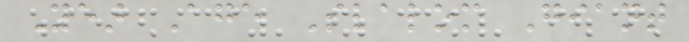Year Age Slalom Giant
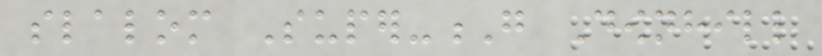slalom Super-G Downhill
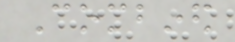Combined
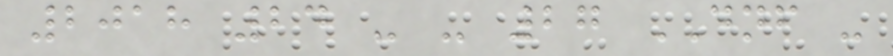2018 24 - - 27 DNF -
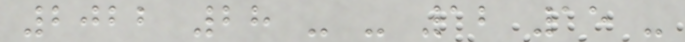2022 28 - - 12 15 -
